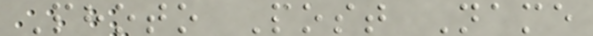Photo Post Name
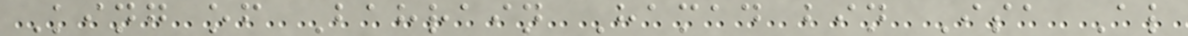King of Bahrain Hamad bin Isa Al
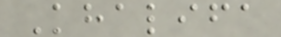Khalifa
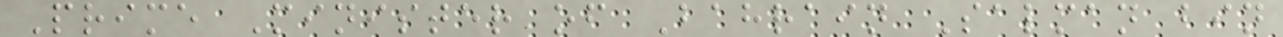Prime Minister of Bahrain Salman bin
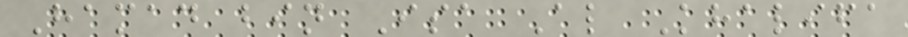Hamad bin Isa Al Khalifa
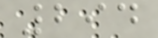294
